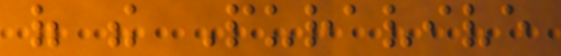of the Puravive
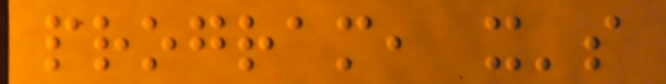program, it's
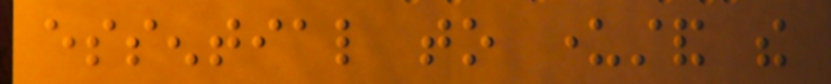essential to understand the
